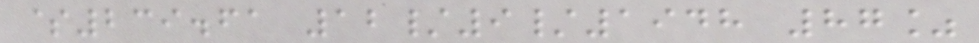$239.61 12/9/1948 87%
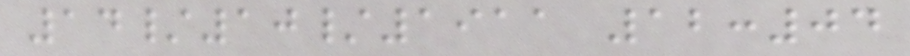14/10/1911 12:04
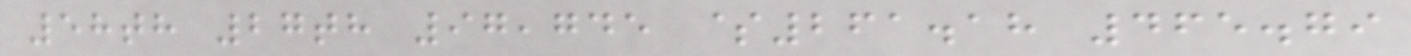58th 27th 97,745 $261.18 465.79
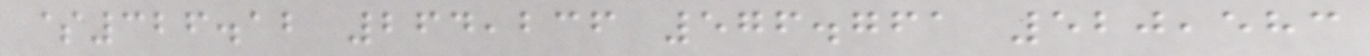$326.12 264,236 576.761 520,583
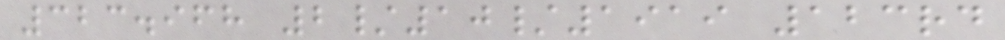323.968 2/10/1919 123rd
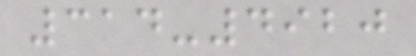314-4920
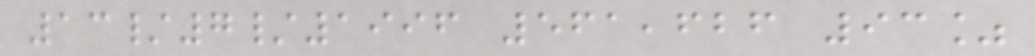13/7/1996 561,626 93%
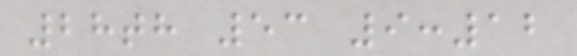28th 53 9:12
